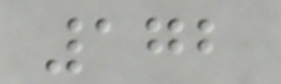172
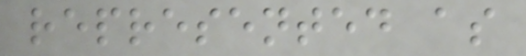represented as
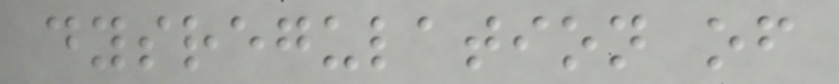dysregulation of
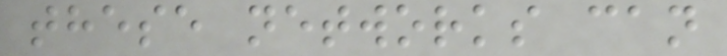these networks can
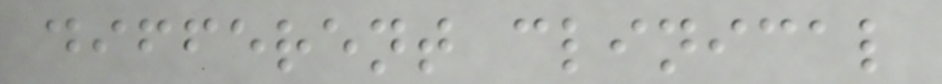different clinical
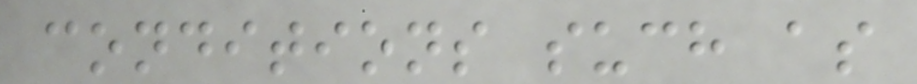conditions such as
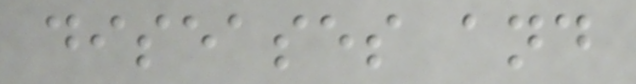diseases and
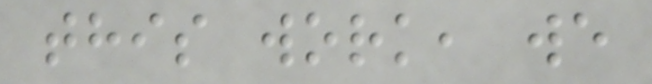this work, we
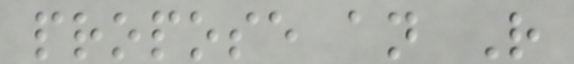propose an R
